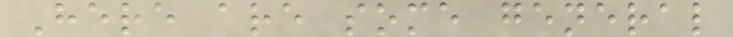Here are some general
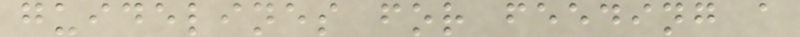guidelines for feeding a
